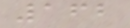162
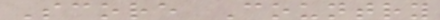Score Country
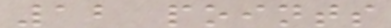12 points
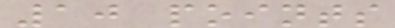10 points
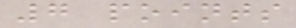7 points
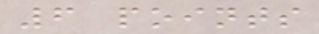6 points
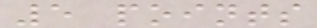5 points
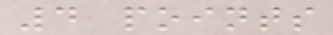4 points
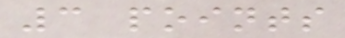3 points
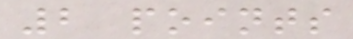2 points
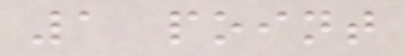1 point
